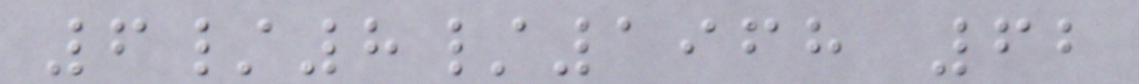6/8/1968 62
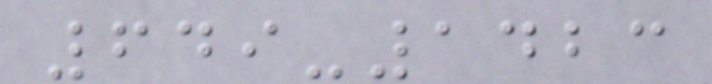649-1423
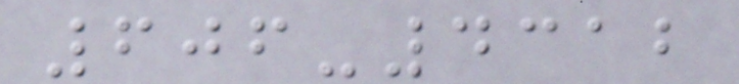606-4312
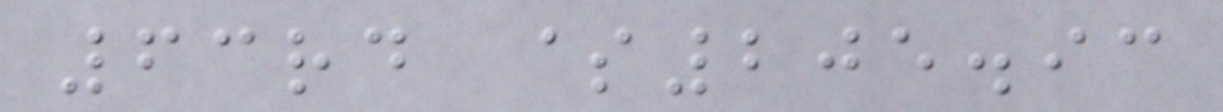63rd $205.93
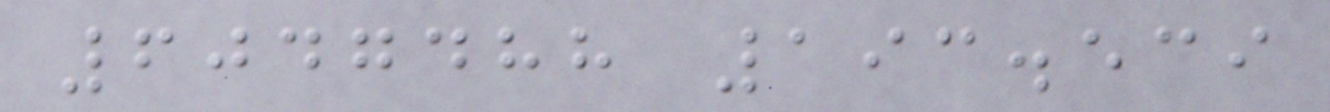6047488 193.539
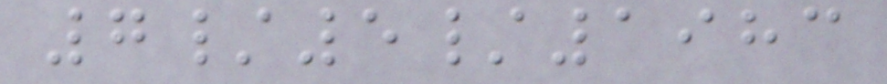7/5/1983
